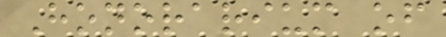Honorarium of
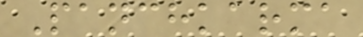Panchkarma
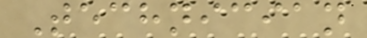Technician
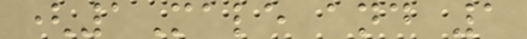(1Male and 1
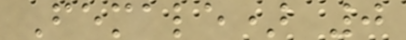Female) 0
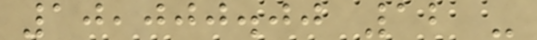10,000.00 12 -
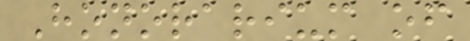Honorarium of
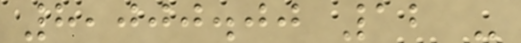8,000.00 12 -
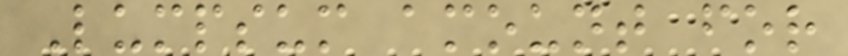Lumpsum amount for
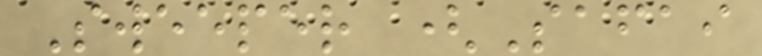Sweeper (Safai
